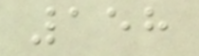158
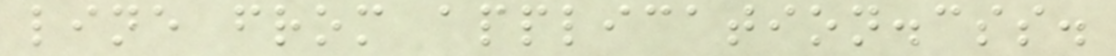line from application.css.
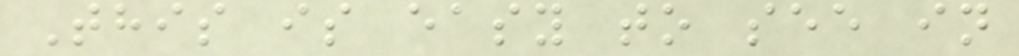This is easy to see in
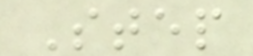Step
